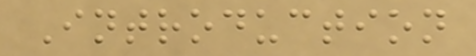Introduction
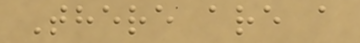There are a
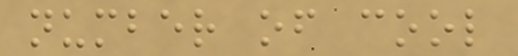number of cool
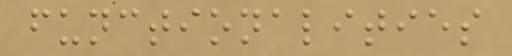functionalities
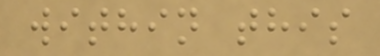within this
